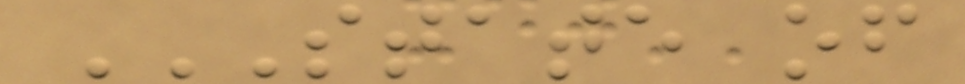STATE OF
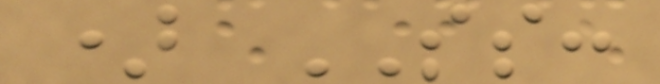) SS:
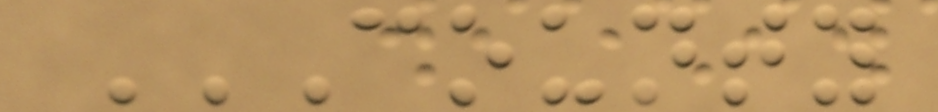COUNTY
